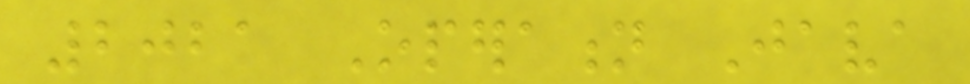2021 Operation Java
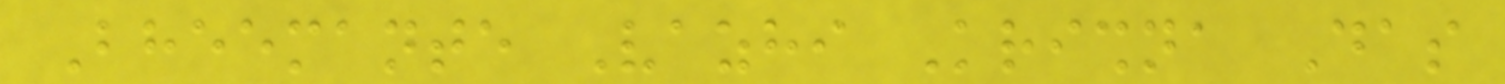Bheemante Vazhi Krishna Das
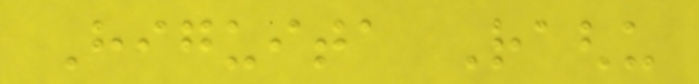Higuita Raghu
